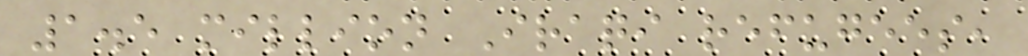1.5 million Iraqi refugees,
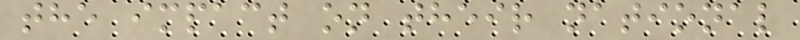the impact on their national
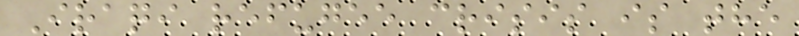Iraqi refugee crisis is the
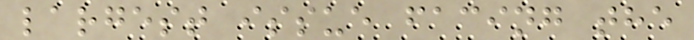largest issue facing the
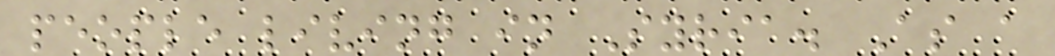people living in Syria. As a
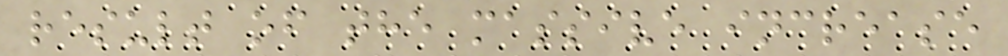result of the massive increase
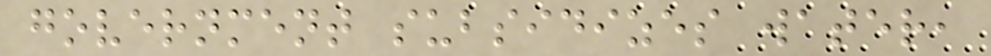government subsidizes water,
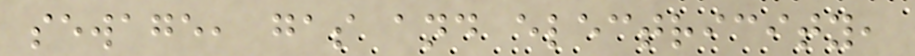sewage, gas and electricity,
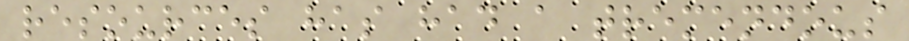resources has had a tremendous
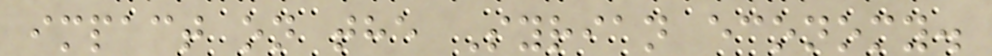impact on the Syrian economy.
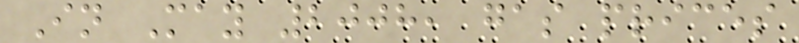In May 2008, gas prices
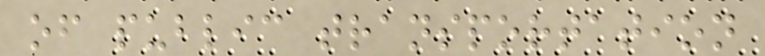of public transportation
